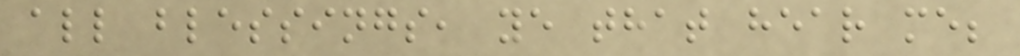all blessings, ye that hear me;
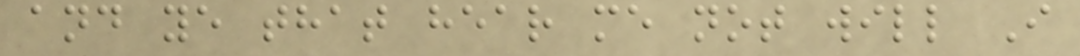and ye that hear me not will I
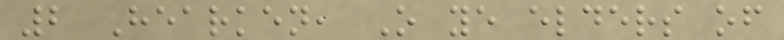2 Hearken, O ye elders of
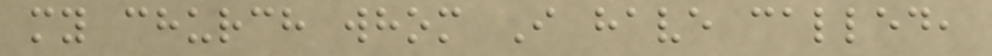my church whom I have called,
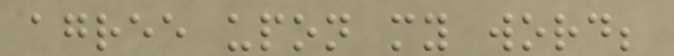agree upon my word;
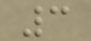3
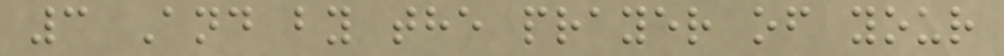3 And by the prayer of your
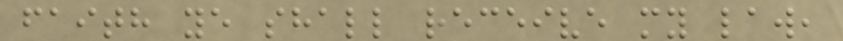faith ye shall receive my law,
